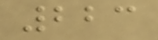223
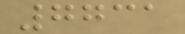7731
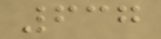637
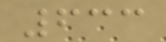633
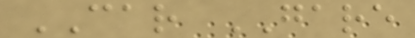CAR GARE
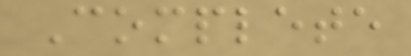Complete
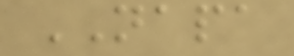NAPA
